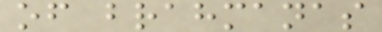of brahmanas
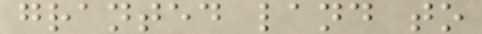granted land to
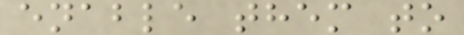enable them to
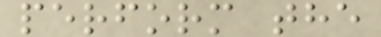perform the
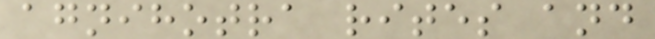agnihotra rites and
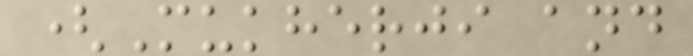(Mukherji and
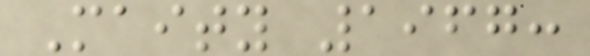Maity 1967:
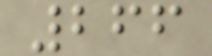266
